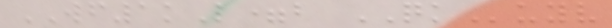WF1kL=b QKuyv
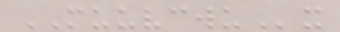MUUVCWUx
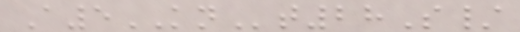A5KNt28S/
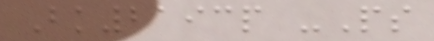Bk2193p -Ps
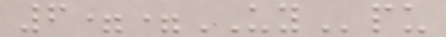6==UYpu
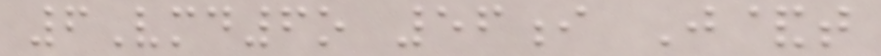6Vmd6o 56i J&t
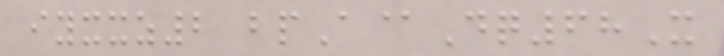iyxxz2 bpA@Dq68X
